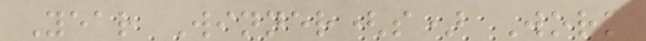Year Winner(s) Work
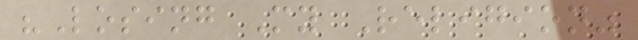"Losing My Religion"
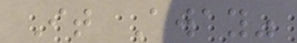It Away"
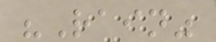"Rain"
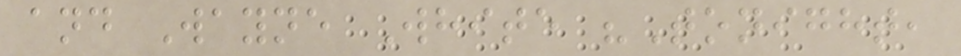and Wayne White "Tonight,
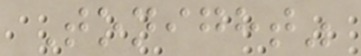Tonight"
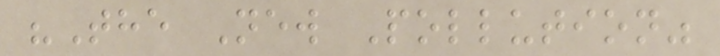"The New Pollution"
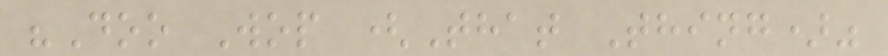"Doo Wop (That Thing)"
